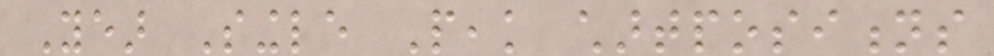Year Single Peak chartpositions
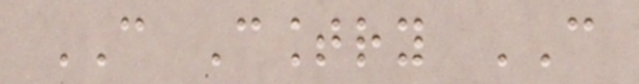CAN Country CAN
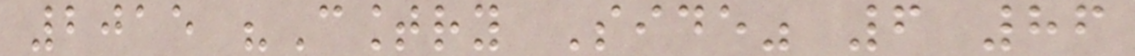2015 "Country Side" 6 86
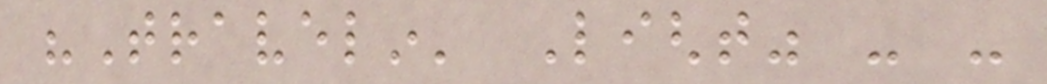"Travelin' Light" - -
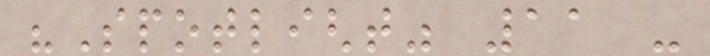"Spotlight" 11 -
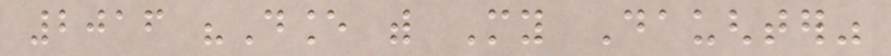2016 "Dance with My Daughter"
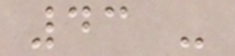43 -
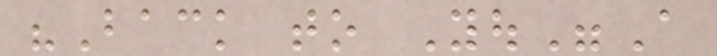"Back to You"A
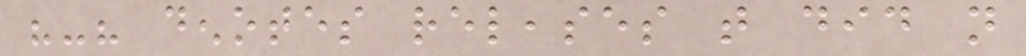"-" denotes releases that did not
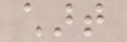chart
